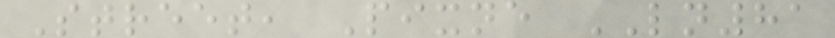Street, Pixne LN81
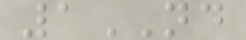1ND
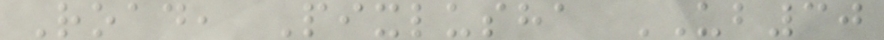Road, Pixlusha UB30
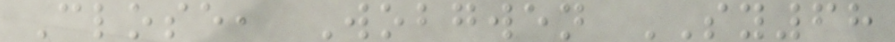Close, Wobgwen SY68
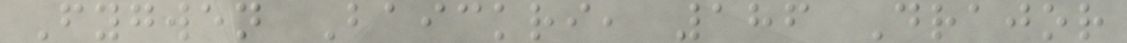Fygwen Baickri, 186 Drajor
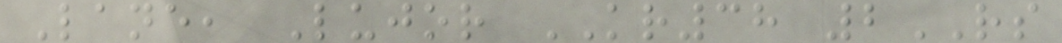Lane, Lujor KR38 2RS
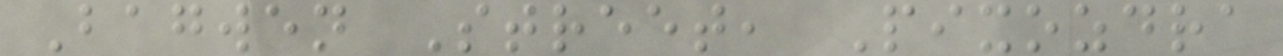Bagwen Street, Pixozdra
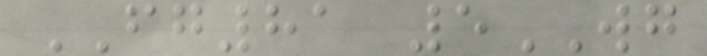FG81 5WG
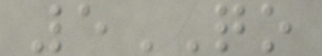5QO
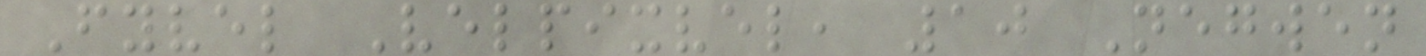Fyvel Velpixvel, 10 Negwen
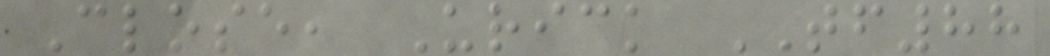Close, Urick TF88
